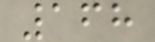168
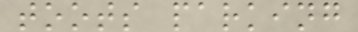toots parking
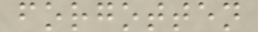forgotten
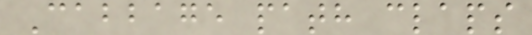Cabbage path claps
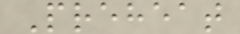Preheat
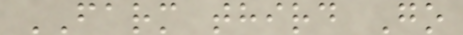FARM third Go
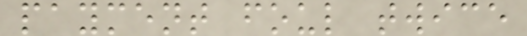payment foul twice
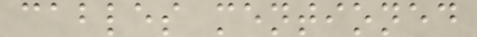cables mentioned
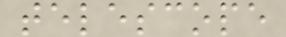telescope
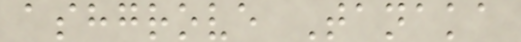ashgrove Tanaka
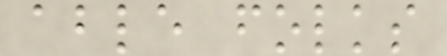able folks
